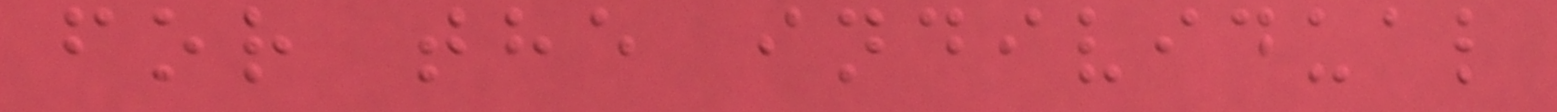for the individual
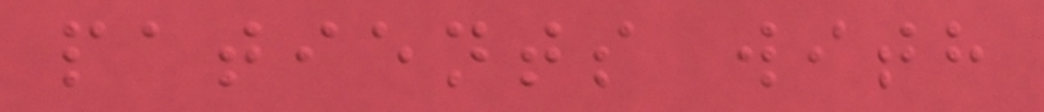patients with
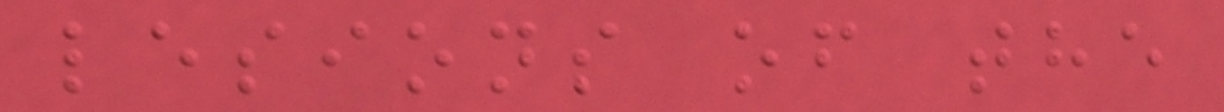lesions of the
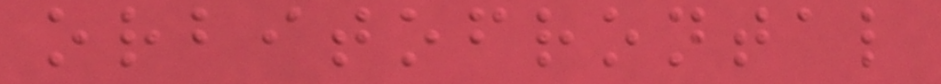orbitofrontal
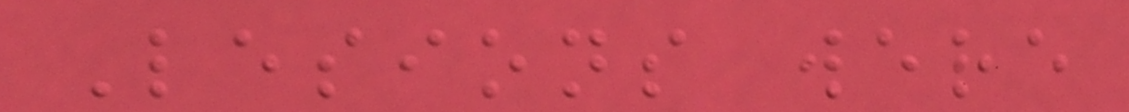Lesions were
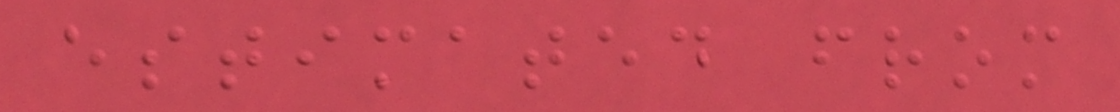estimated from
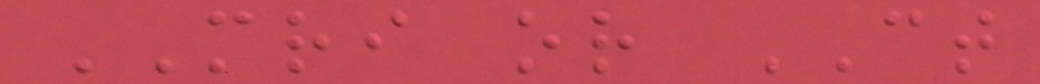MRI or CT
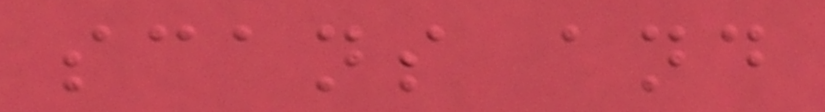scans and
